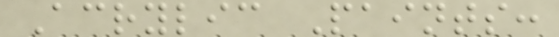Acrylic Paints:
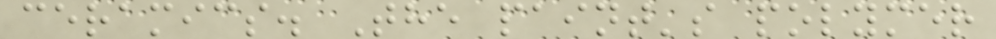ceramics. The paint's polymer
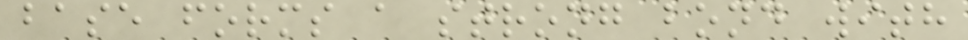base forms a strong bond with
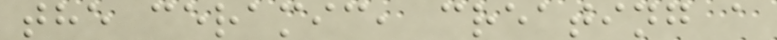the ceramic, creating a
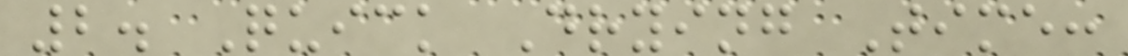2. Quick Drying Time:
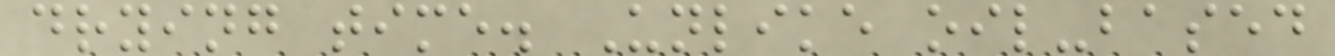drying time. Unlike oil-based
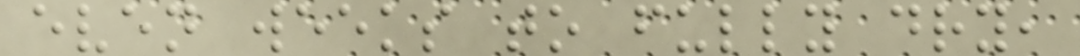even weeks to fully dry,
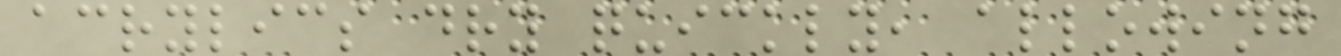acrylics dry quickly, allowing
